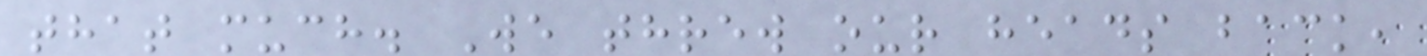that much. We threw our heads back,
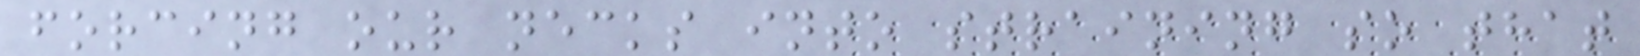forcing our necks into straining so that
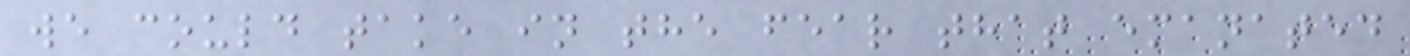we could take in the fear that emanated
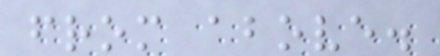from above.
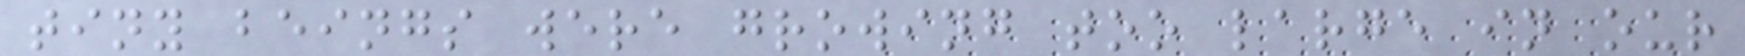tiny beings were growing too large in our
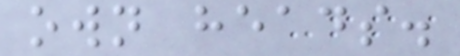own heads.
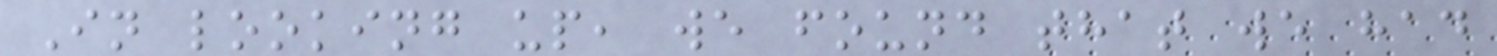In looking up, we found that we had
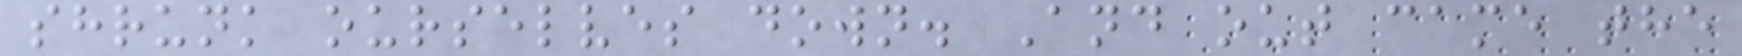shrunk ourselves down. And out came the
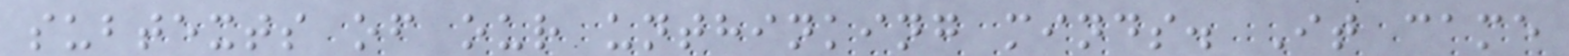subtexts of our unthinking minds. It came
